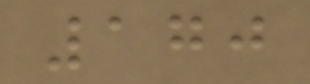170
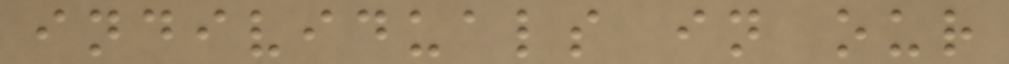individuals in our
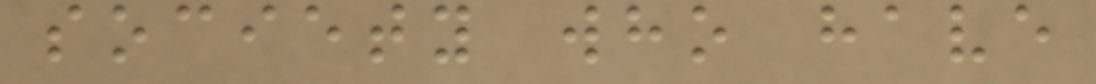society who have
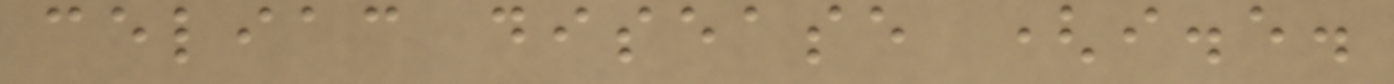celiac disease (i.e.
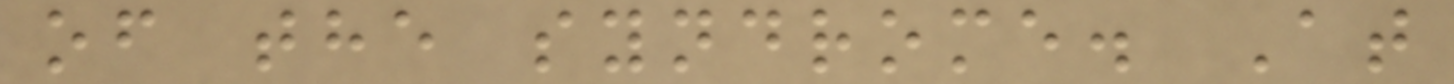of the syndrome. At
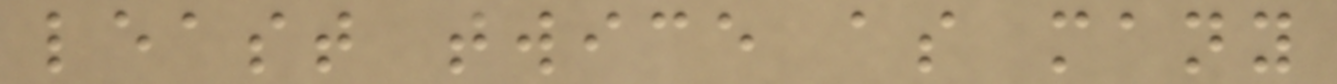least twice as many
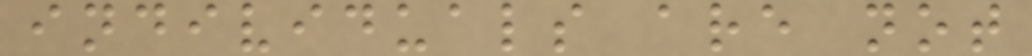individuals are not
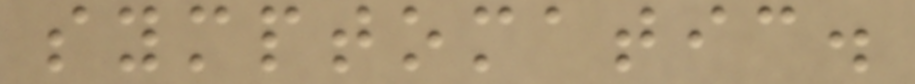symptomatic.
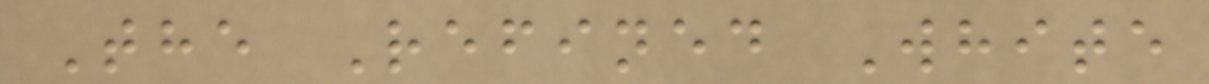The Refined White
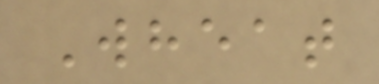Wheat
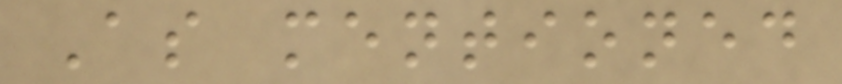As mentioned
